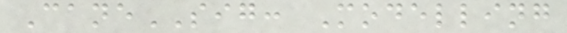CaneSIG: Modelling
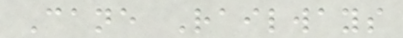Cane Railways
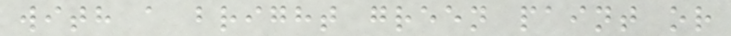with a bright green paint or
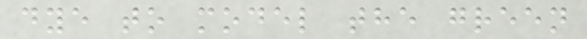dye to model the green
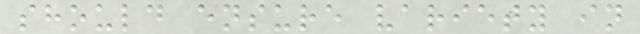should ensure variety in
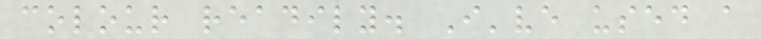colour readily. I've used a
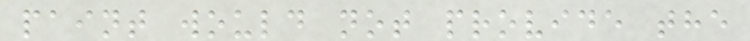paint would not provide the
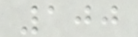100
